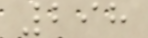298
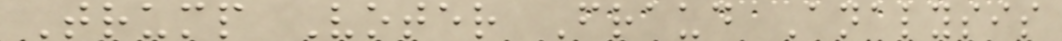Trump Voter Fraud Analysis
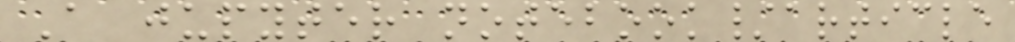A jupyter notebook/article
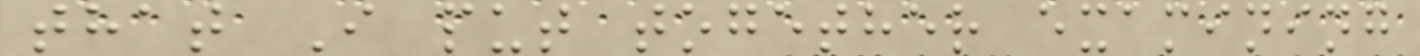that I put together examining
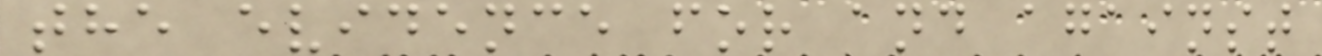the evidence for and against
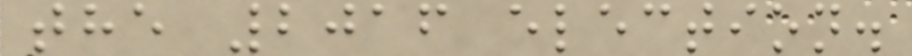the 2016 election.
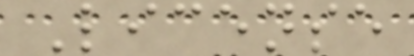License
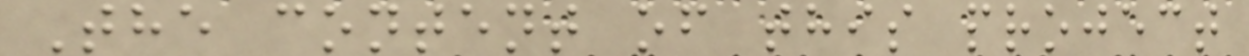The content of this project
